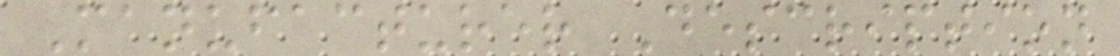Manufacturer Description
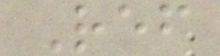Ref
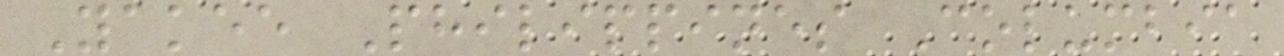Yakee Philippines Columbia
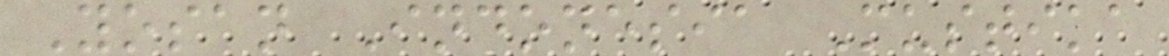Yosan Indonesia Mustika
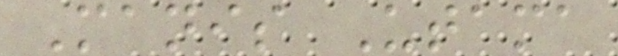Manis Utama
